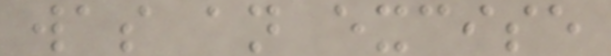was an excise
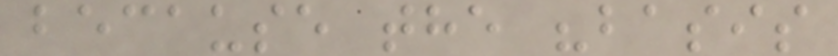because the "basis
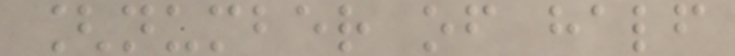[number of half
